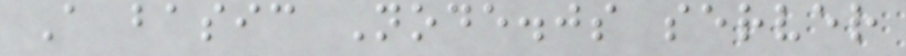A basic Node.js server
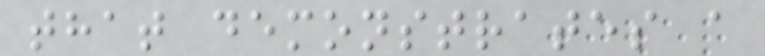that demonstrates a
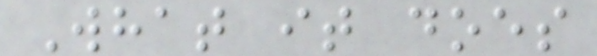What it does
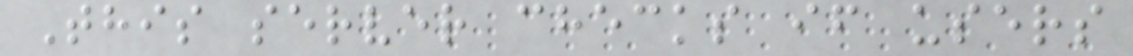This server checks if users
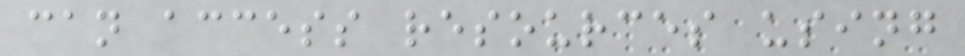can access resources using
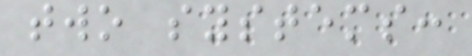two systems:
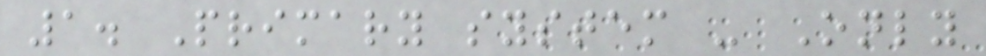1. Primary system - Only
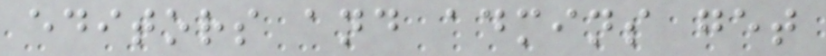editors and admins get
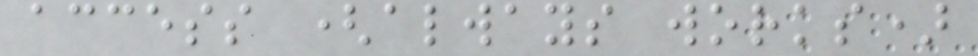access (always works)
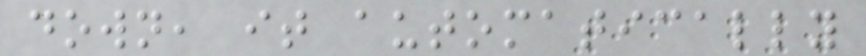down, it automatically
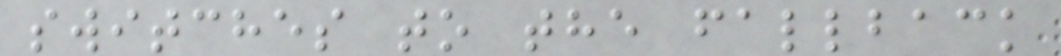switches to the fallback
